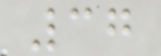37
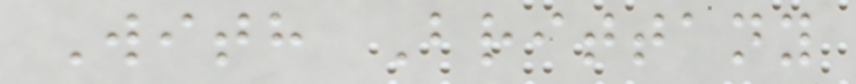With Brittany
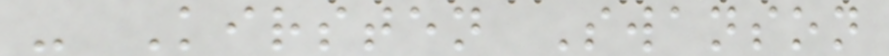- Kirsten Swanson
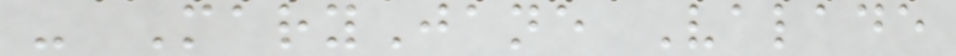- MaryJane Valade
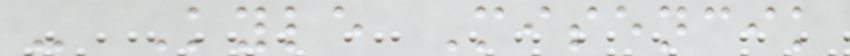- Kyle Misencik
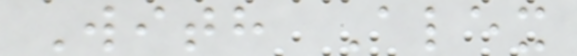With Alex
